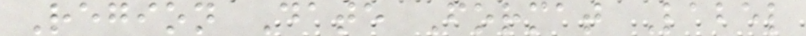Region Date Format Label
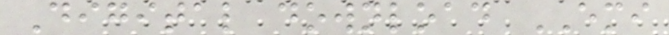Digital download EMI
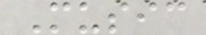Music
